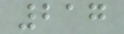217
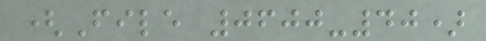(File 0600-40)
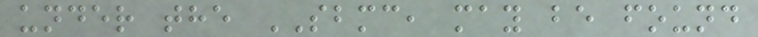under the SBMC, may be found
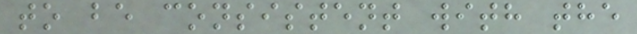to be consistent with the
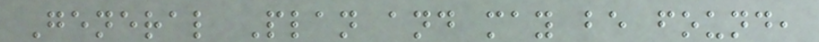General Plan and may be found,
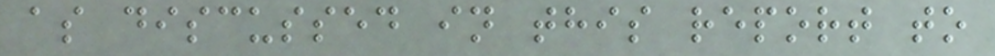as discussed in this report to
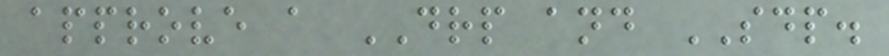approve a DRP and SDP.
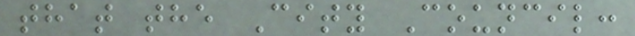that the City Council:
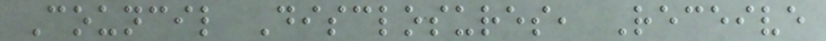Council Disclosures, Receive
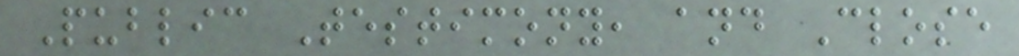Public Testimony, and Close
